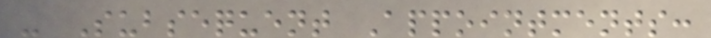- Subsequent Appointments:
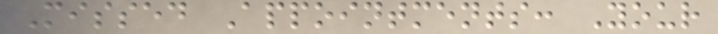Missed Appointments: Your
